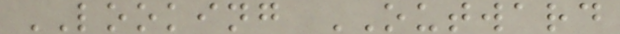LOOKING OUTWARD
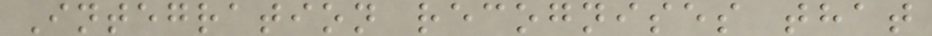Integration recognises that
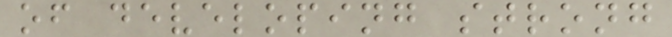of developing strong
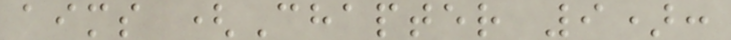aims (Chapter 9):
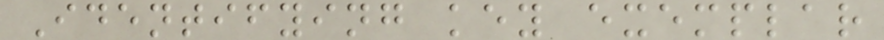Identifying key exemplar
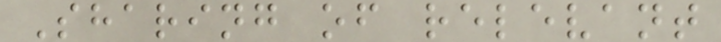Sharing of relevant
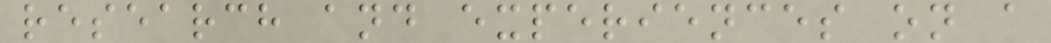research and experiences on a
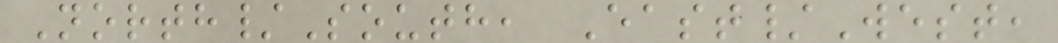North/South, East/West,
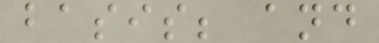basis; and
